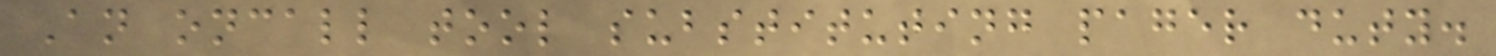An oncall tool substituting pager duty.
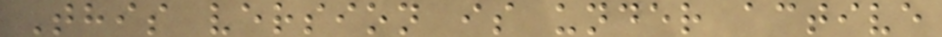This version is under active
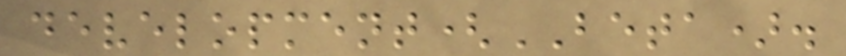development(BETA).
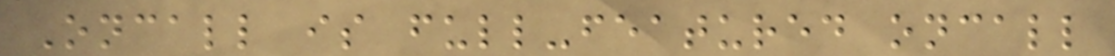Oncall is full-featured oncall
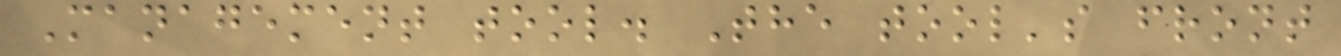Management tool. The tool's front
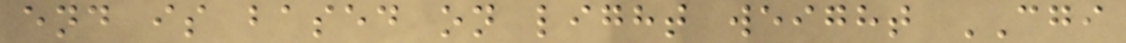end is based on light weight CGI
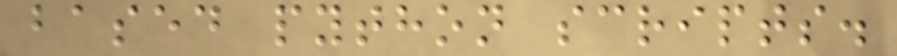based python scripts.
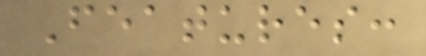Features:
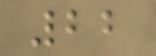22
